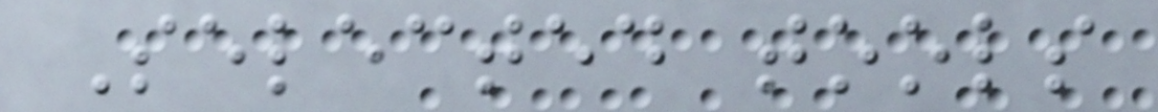Selected tools
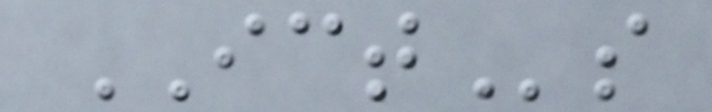ICTs
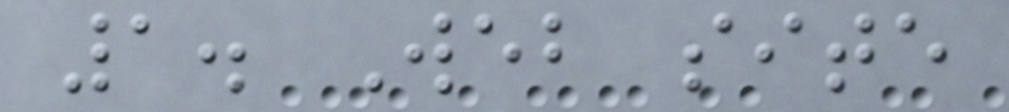1. Web site
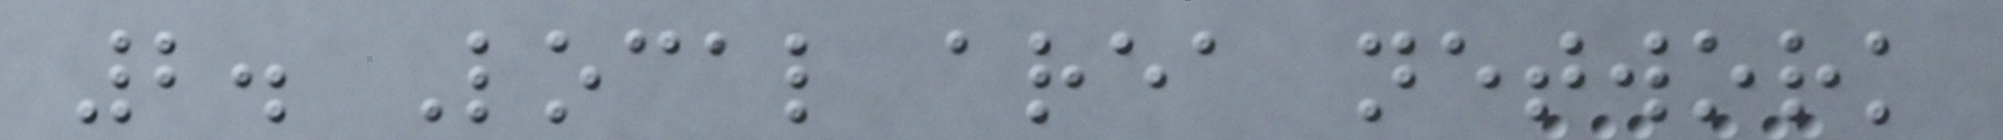2. Local area network
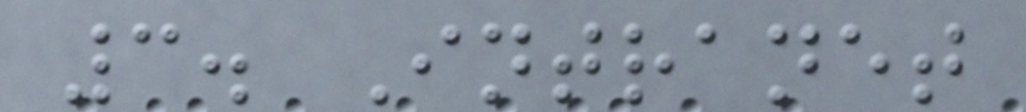3. Intranet
